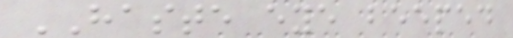HASTE eye beeped
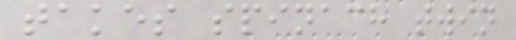takes spinach twin
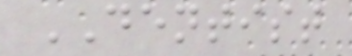DENTIST
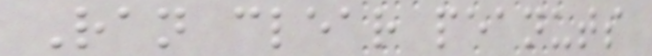Ran clear peanuts
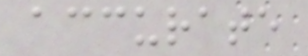accurate
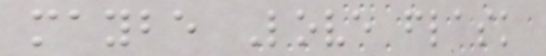maybe Love flask
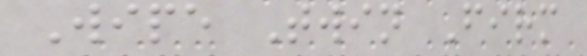Wipe Twin Firm
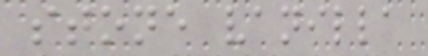stone vanilla
